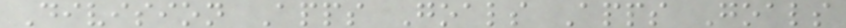Division Apps Goals Apps Goals
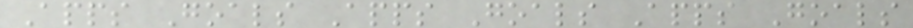Apps Goals Apps Goals Apps Goals
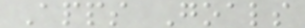Apps Goals
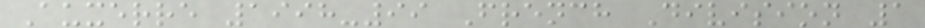Auxerre 1998-99 French Division 1
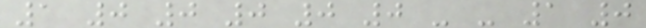1 0 0 0 0 0 - - 1 0
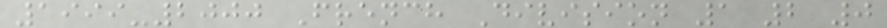1999-2000 French Division 1 2 0
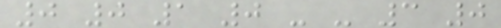0 0 1 0 - - 3 0
